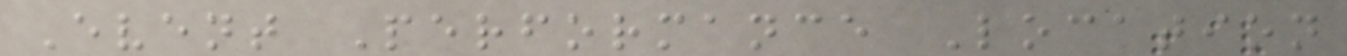Event Performance Location
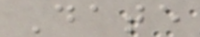Date
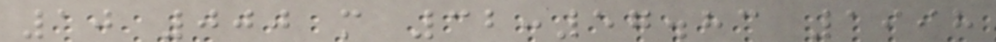10 000 m 32:57.83 1998
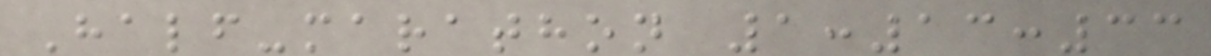Half-marathon 1:13:33
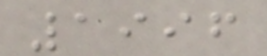1996
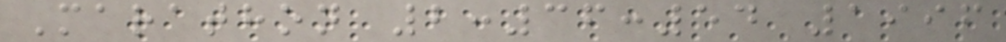Marathon 2:36:54 1996
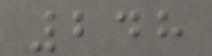248
